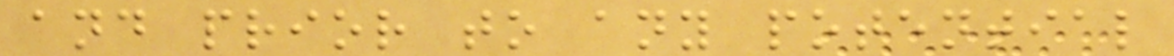and prior to any potential
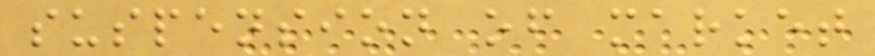suspension of market
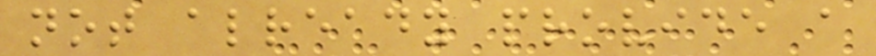not already provide a
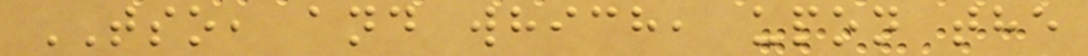TSO, and which, upon the
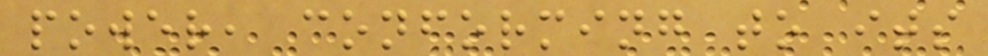power, conforming to its
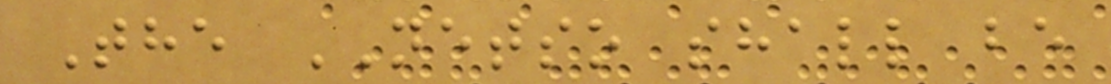The NETSO shall be
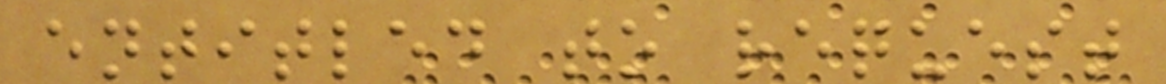entitled to request
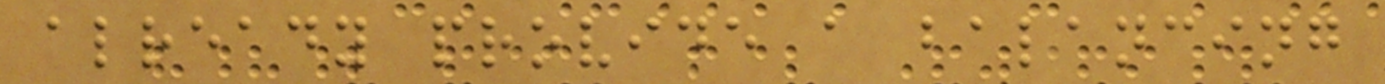already provide a balancing
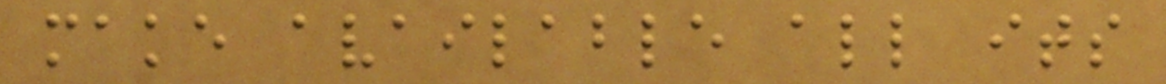make available all its
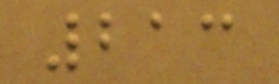213
